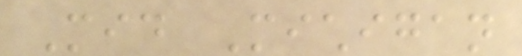Mid Michigan
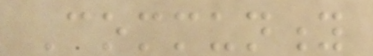Community
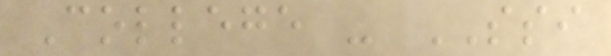College - SSI
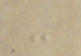-
